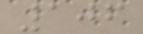106
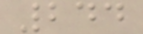244
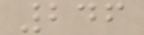246
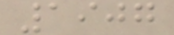1907
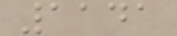1141
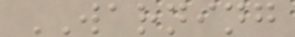WARNING
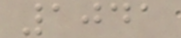1041
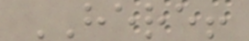HERE!
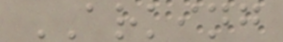ARKING
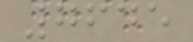7645
